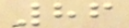86
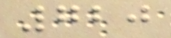720
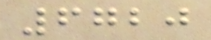6720
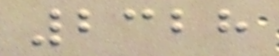2328
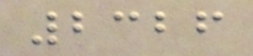2326
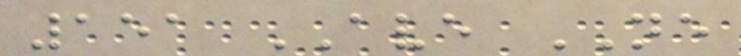151 AVE NE
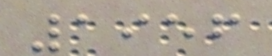1956
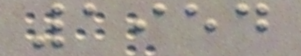1954
